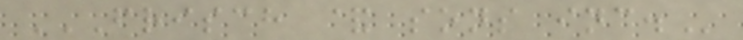FRISCH & SONS INC.
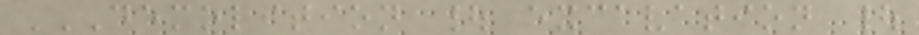DEMOLITION | EXCAVATION |
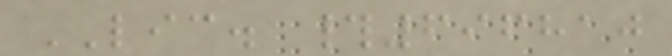LIC. #696810
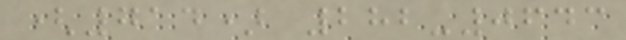(714) 282-0643
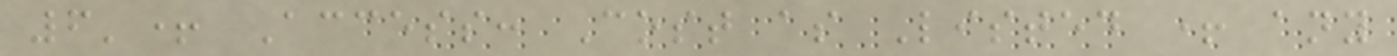6'+ Access: Cost as Listed + any
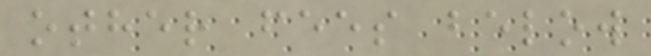other fees below
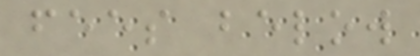fees below
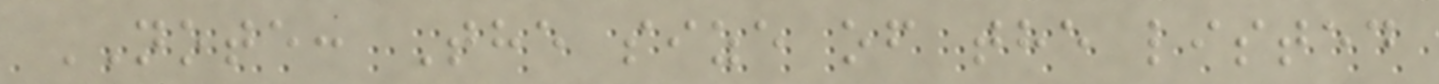NOTE: The size of the listed
